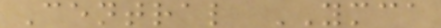Central YMCA
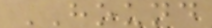HOUND
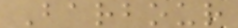Barbour
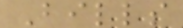Bills
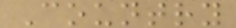Country
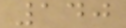140
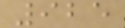925
